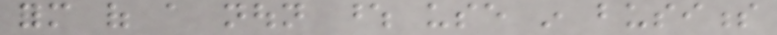form of a noun whose use in business
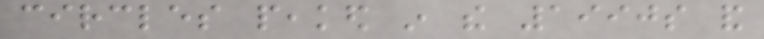circles peaked in the 1990s and
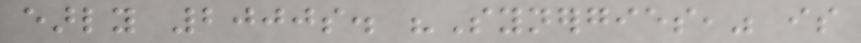early 2000s. "Synergies," is
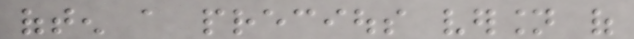often a precious version of
